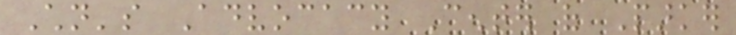Children's Advocacy Center of Parker
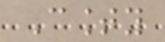County
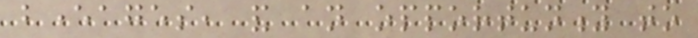beverages, and an opportunity to
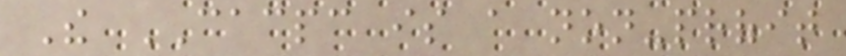The CACPC is a non-profit
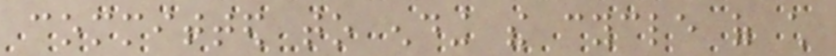committed to ending the cycle of child
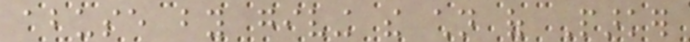abuse by giving the children of Parker
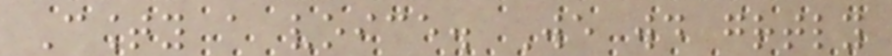County a voice. We would greatly
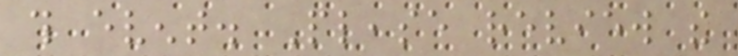this event. Please review the
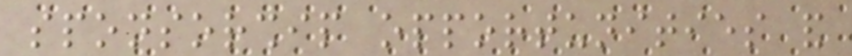sponsorship opportunities and
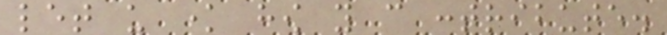let us know how you can contribute.
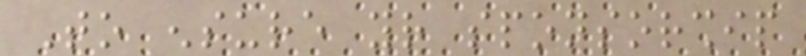To ensure your sponsorship
